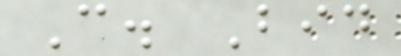C. Bid
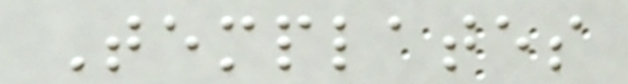Templates
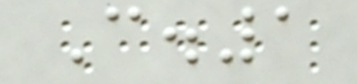C.1
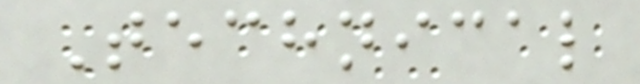Technical
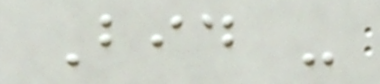Bid -
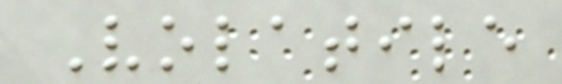Volatile
